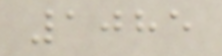1085
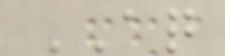AQ
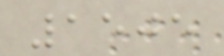1505
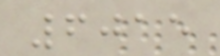6015
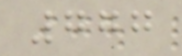777
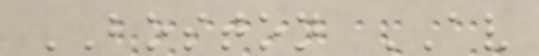BOSTON AV
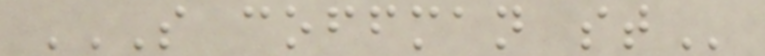S COFFMAN ST
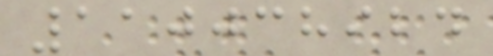110038924
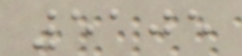5105
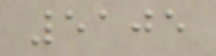5105
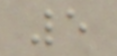5
